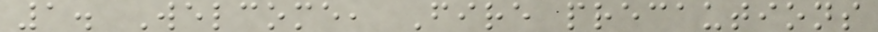1. Welcome, Fire precautions
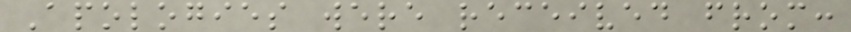Apologies were received from:
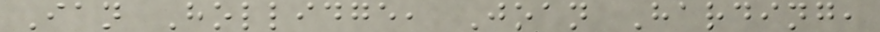Ian Hollidge, Joan Harding,
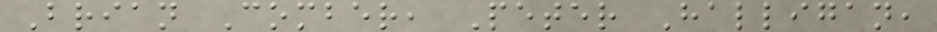Brian Comber, Peter Halligan,
